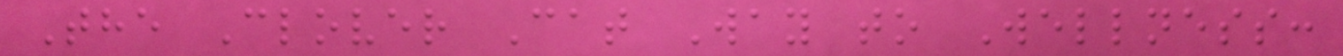The Clover Cat Way to Wellness:
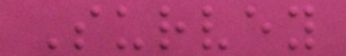Survey
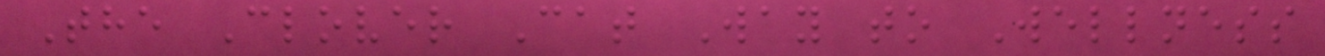The Clover Cat Way to Wellness
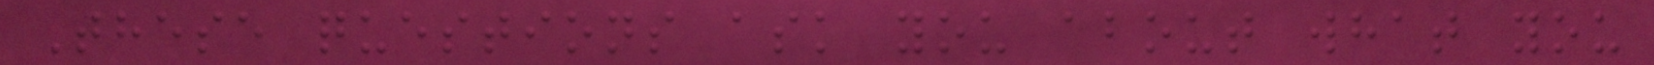These questions ask you about what you
